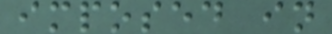imposed in
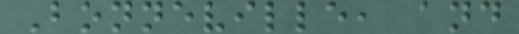Bonneville, and
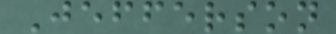Jefferson
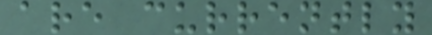are currently
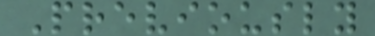Previously
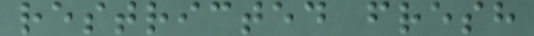restricted fresh
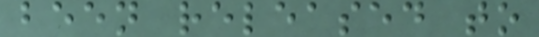been released to
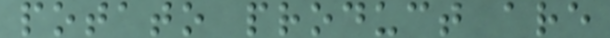potato product are
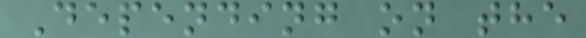Depending on the
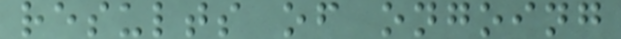results of ongoing
